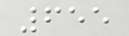655
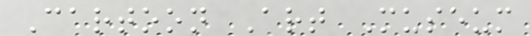Cartoon Art Museum
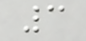3
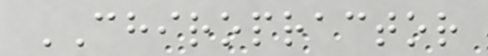CHIROPRACTOR
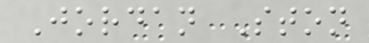Jordan Ston
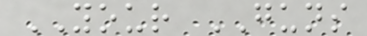YOUR GUNS
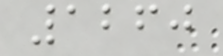1260
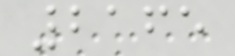2165
